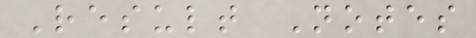Result Notes
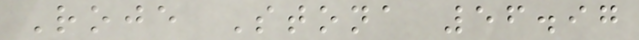Roje Stona 56.97
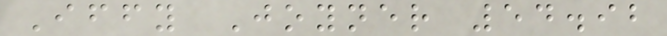Iffy Joyner 54.92
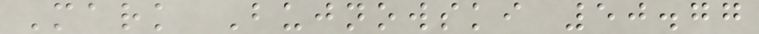Mark Bujnowski 50.77
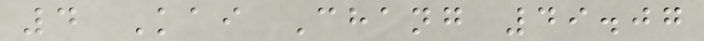4 Kai Chang 49.07
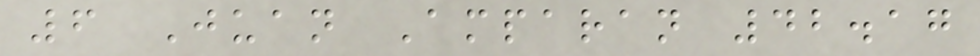6 Juan Amparan 42.17
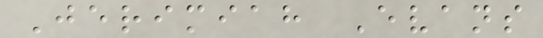Jerimiah Evans
